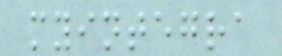myintegra
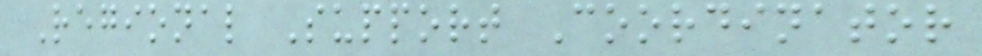Regional Support Coordinator
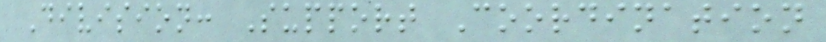Division: Support Coordination
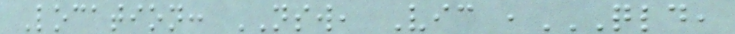Location: NSW, Vic ,QLD,
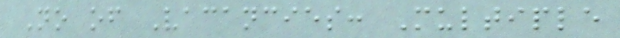No of Vacancies: Multiple
